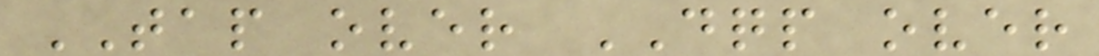TAP over DQP over
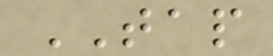TAP
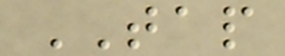TAP
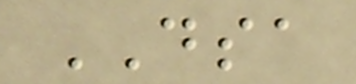DSA
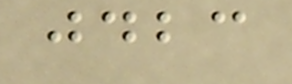jdbc
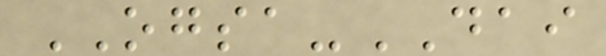OGSA-DAI
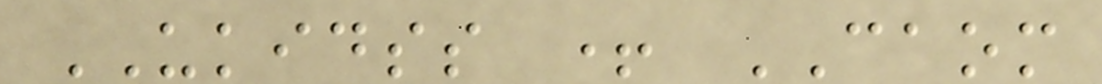UKIDSS + CAOM
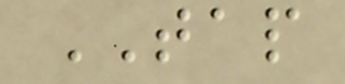TAP
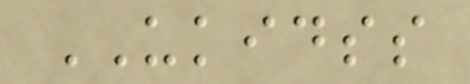UKIDSS
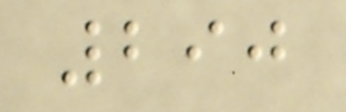290
